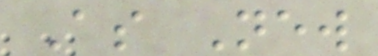As New
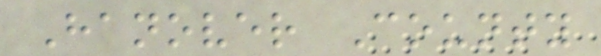Hanover County
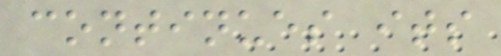continues its
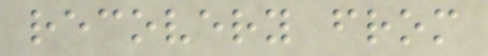recovery from
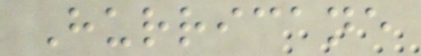Hurricane
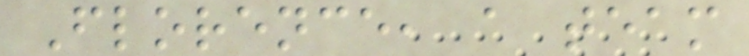Florence, a team
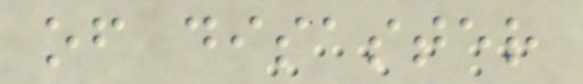of disaster
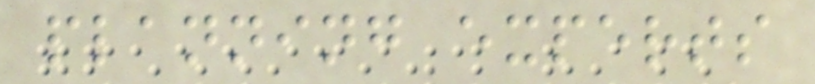planning experts
